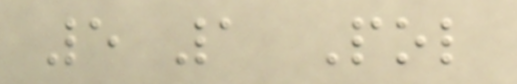5 1 Pol
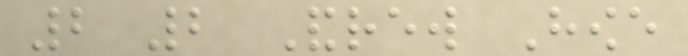2 2 Andrew Howe
